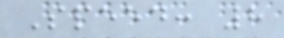Speed: 8
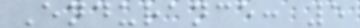Endurance: 5
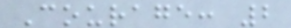Courage: 2
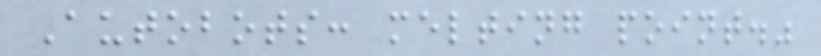Autobots: melting point."
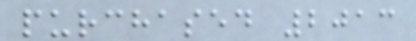purchased 2013
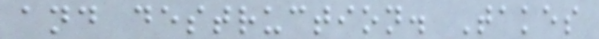and destruction. Takes
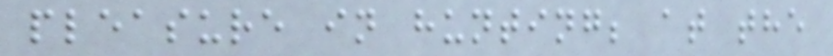pleasure in hunting; at the
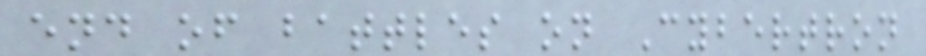end of battles on Cybertron
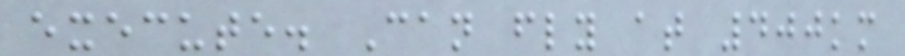execute. Can fly at 400km
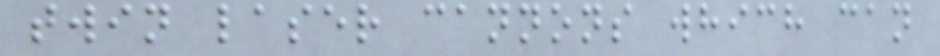twin laser cannons which can
